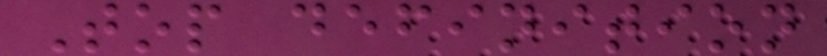Top definition
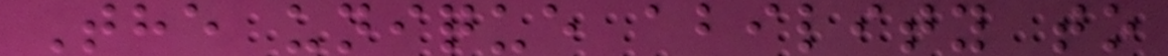The unique ability to
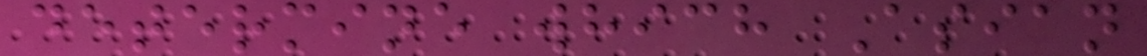determine which Asian
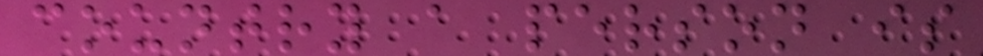country a person is
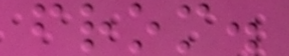from.
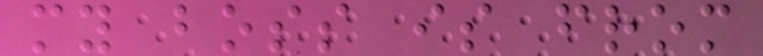my boss is from
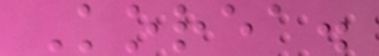Korea.
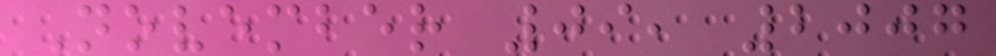November 09, 2007
